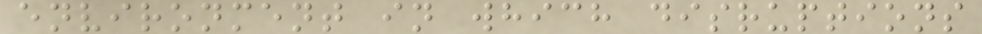environment in which disruptions
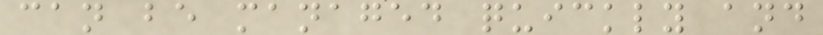can be managed quickly and
